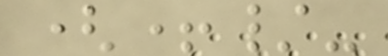(+/-
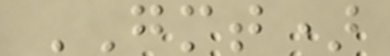GMT)
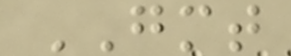GMT
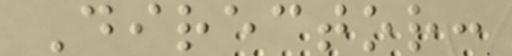Director:
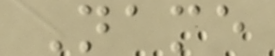Name
